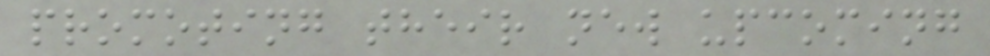promoting their new upcoming
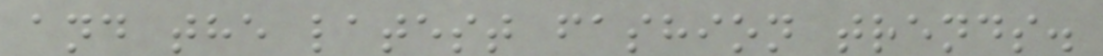and the latest fashion trends.
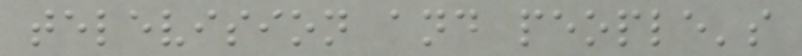television and people's
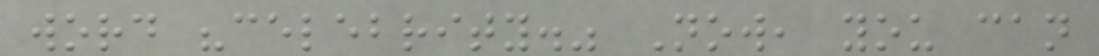word "celebrity." Now, you can
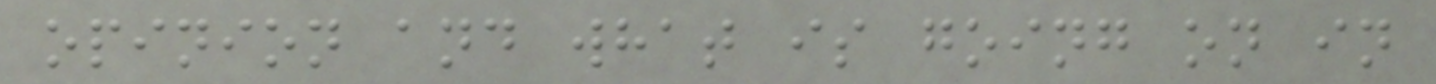opinion and what is going on in
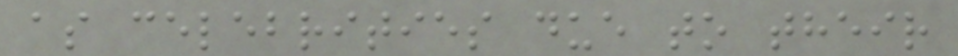as celebrities due to their
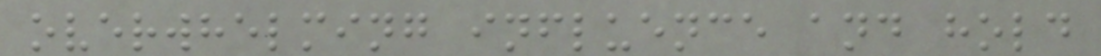overwhelming influence and hold
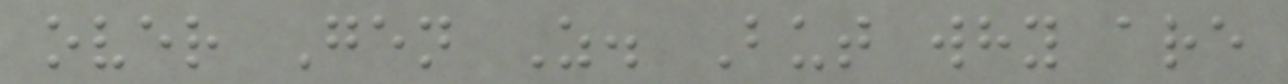over Gen Z. But why are
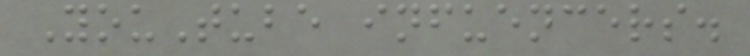YouTube infuencers.
